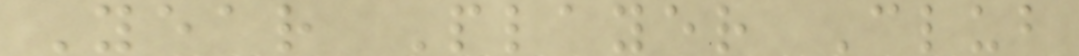Year Player Club
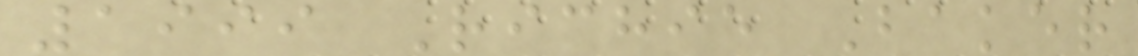1999 Richie Baker
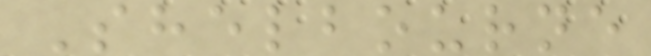Shelbourne
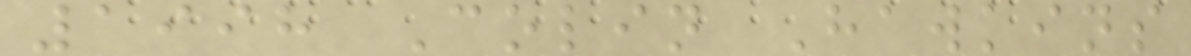1998 Colin Hawkins
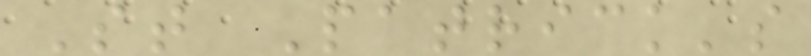St Patrick's
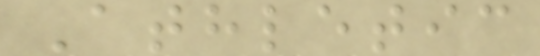Athletic
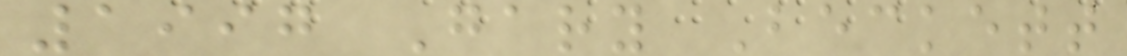1997 Gary Beckett
